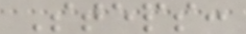Steps:
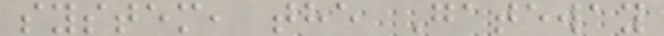system, the Gateway
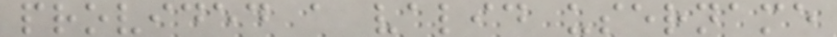provided a valid username
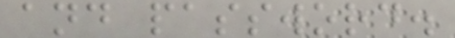and password.
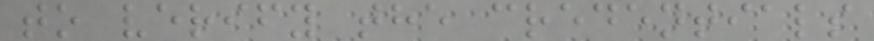to verify the credentials
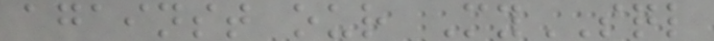against our MySQL
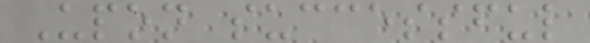Upon successful
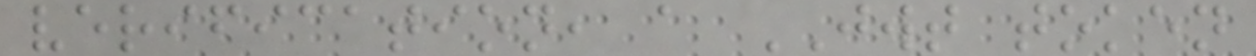verification, a JWT token
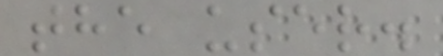the user.
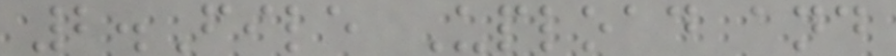2.File Upload and
